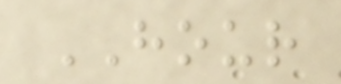HOUR
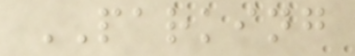PARKING
